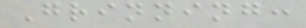Grinning:
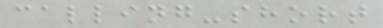calling-short
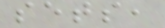sets,
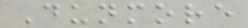Dunmore
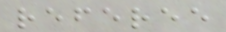referee
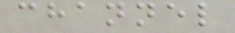channel
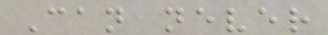Can never
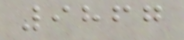9867
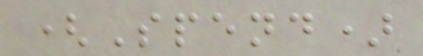(Spend)
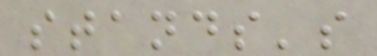stands's
